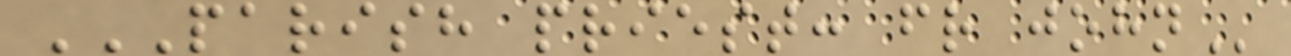PARISH PRIEST: FR JOHN
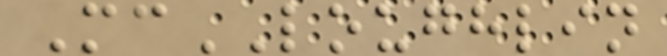McLOUGHLIN
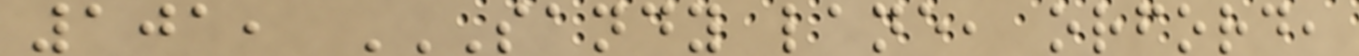101, SANDY LANE, ORFORD,
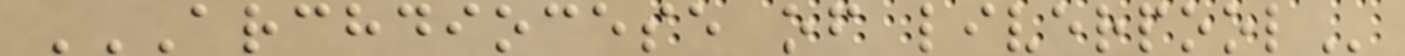ARCHDIOCESE OF LIVERPOOL
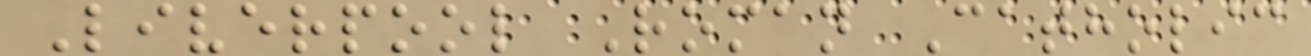Liverpool Roman Catholic
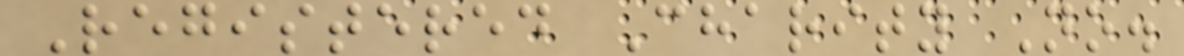Registered Charity No.
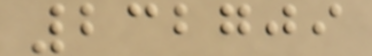232709
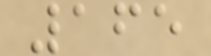165
